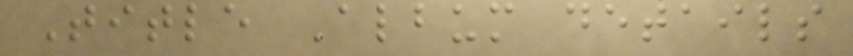Title Album details
